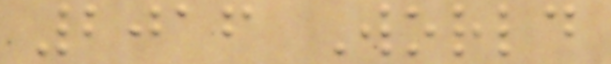2016 World
